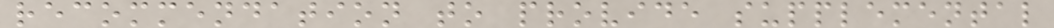recommendation to provide supplemental
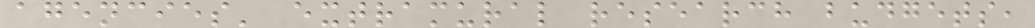agencies' extramural research budgets,
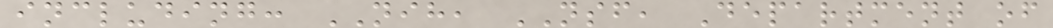including: NIH, NSF, Department of
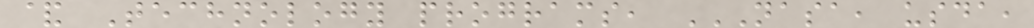& Technology programs, NASA, USDA,
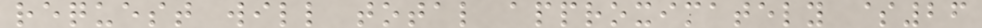request will total approximately $26
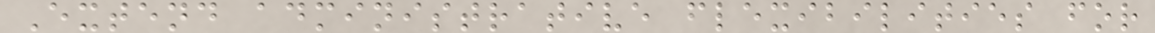Extend administrative flexibilities for
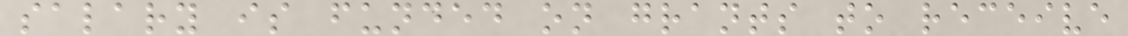salary is funded on grants to receive
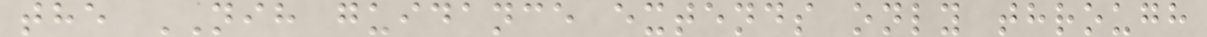the NIH guidance extends only through
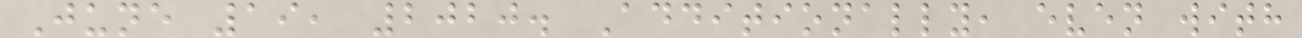June 19, 2020. Additionally, even with
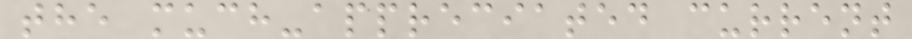the much-appreciated current
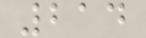214
